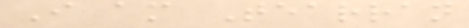I am Tearran
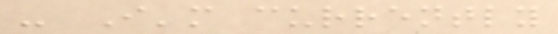- I'm currently
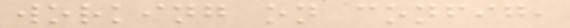working on config,
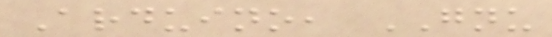Arduino, GNU
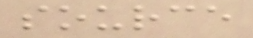source
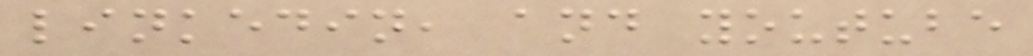linkedin, and youtube
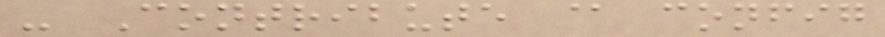- Contribute @ config
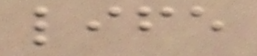life
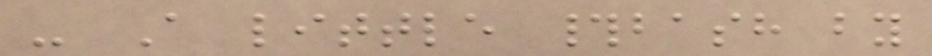- A little #bash by
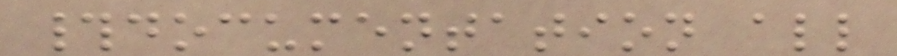#documentation all
